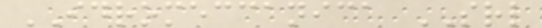IDROMECCANICA SRL
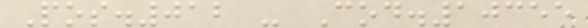Pos.012 - Cod.10355
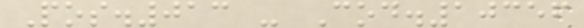Pos.013 - Cod.10356
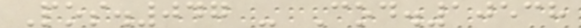Pos.047 - Cod.10538
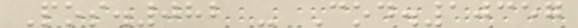Pos.082 - Cod.10357
